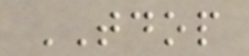TDOP
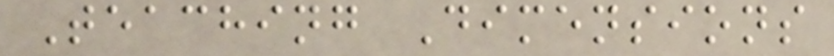Teaching Dimensions
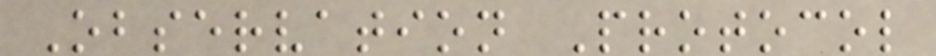Observation Protocol
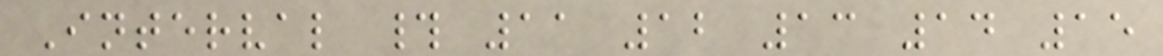Interval # 11 12 13 14 15
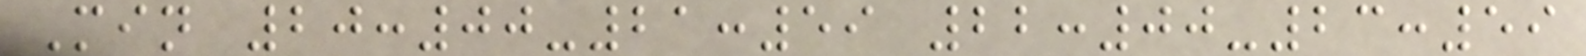Min 20:00-21:59 22:00-23:59
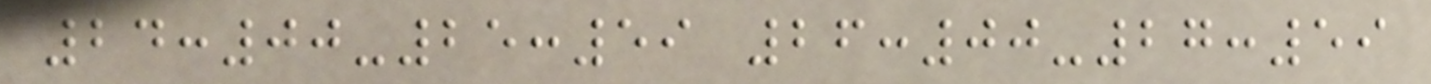24:00-25:59 26:00-27:59
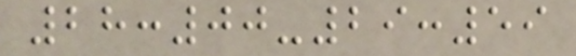28:00-29:59
